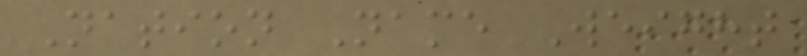Nation Name Weight
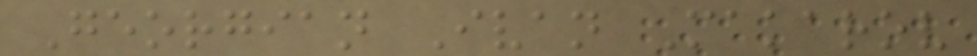Georgian Ivan Makarov
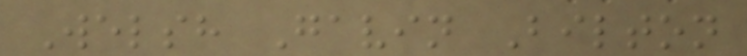Welsh Gavin Bilton
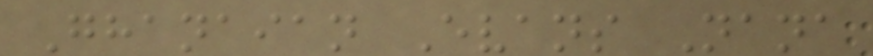Ghanaian Evans Nana
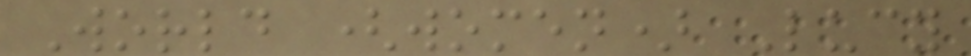World (women) Lucy
